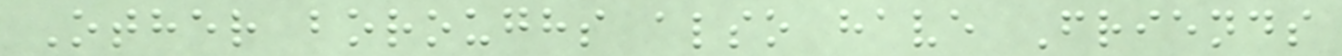Other boroughs also have Friends
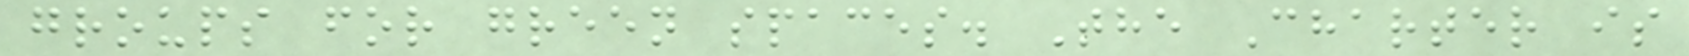groups for green spaces. The Charter is
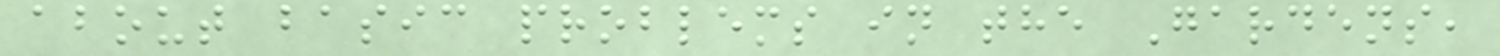about basic problems in the Gardens,
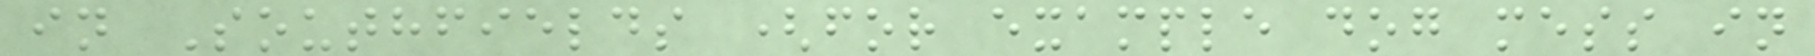in Southfields (for example dog mess in
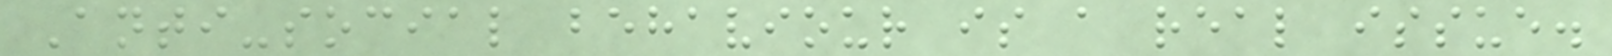Anti-social behaviour is a real issue.
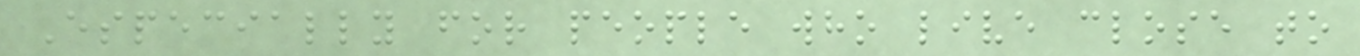Especially for people who live close to
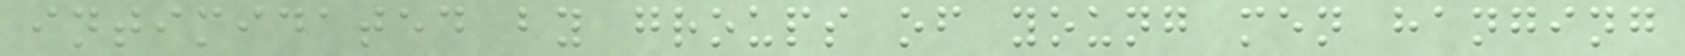intimidated by groups of young men hanging
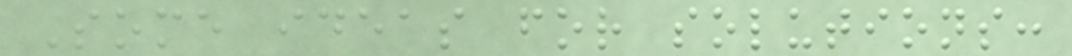Some ideas for solutions:
